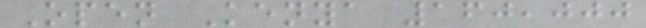Open Kenya 160,000
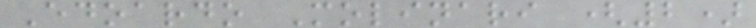Edoardo Molinari (2)
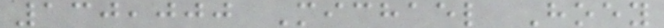130,000 Michael Hoey
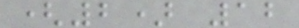(2) 12
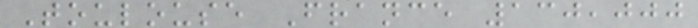Toulouse France 130,000
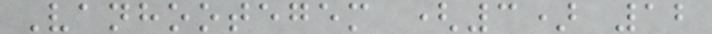Vanhootegem (3) 12
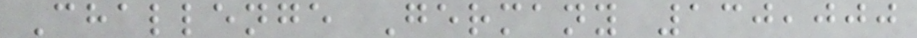Challenge Germany 130,000
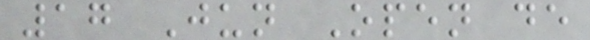17 Jun Open de
